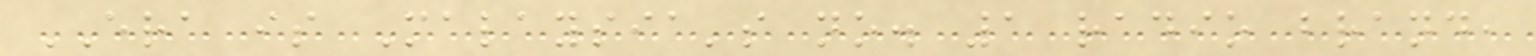ERA is Malaysia's no. 1 radio brand,
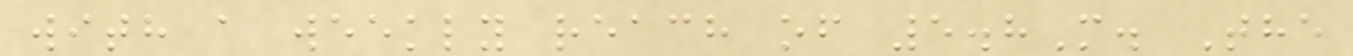with a weekly reach of 5.8M. The
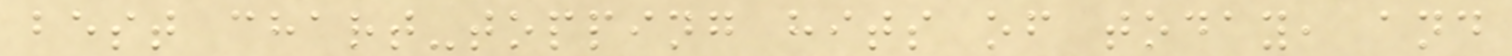best chart-topping hits of today, and
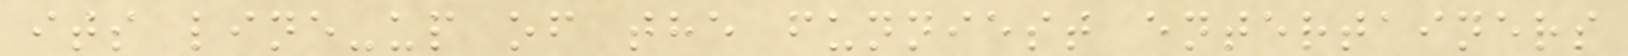its line-up of the funniest entertainers
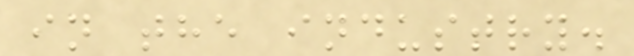in the industry.
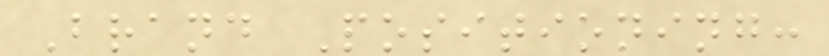Brand Positioning:
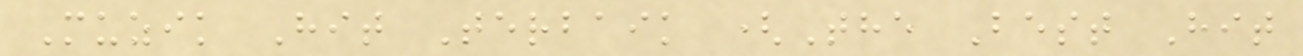Muzik Hit Terbaik (The Best Hit
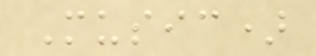Music)
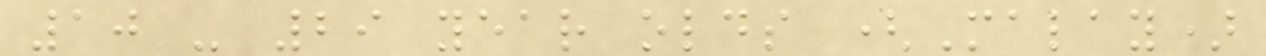10 - 29 year olds (Malay)
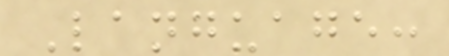Language:
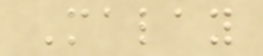Malay
